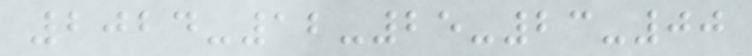2024-12-25-23-00
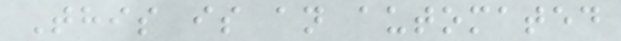This is an automated
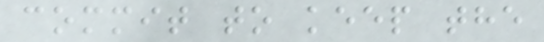commit to keep the
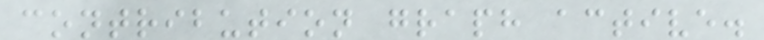contribution graph active.
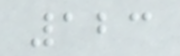123
